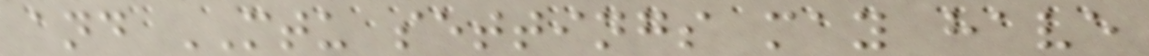and MTU settings may have
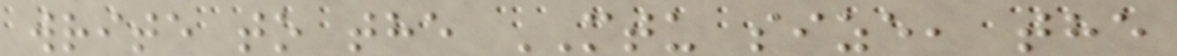write to the MTU size, the
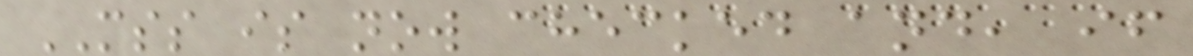MSS is now checked and, if
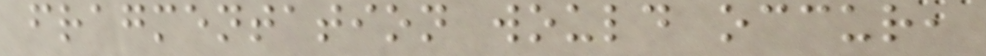fragmentation would occur,
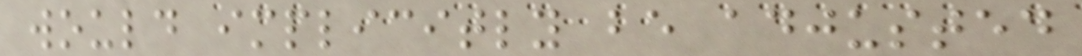would implicitly be adjusted
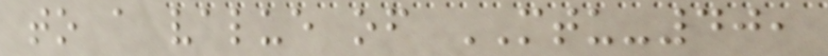to a value of MTU-40,
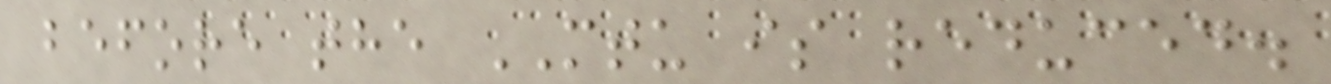before the MTU is reduced.
